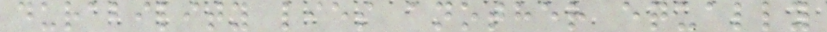durability lies another equally
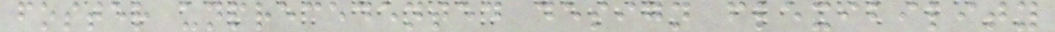foster unprecedented design flexibility
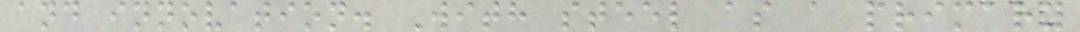and innovation. With steel as a primary
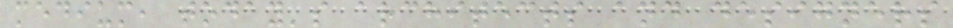medium, today's architects and designers
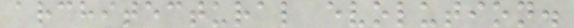architectural evolution.
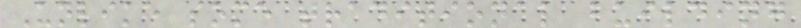Unlike some traditional building
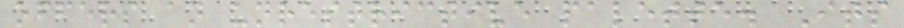offers an unrestrictive palette. Its
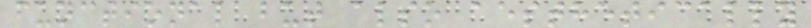functional but also aesthetically
